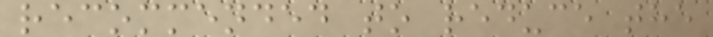recommended to reduce the
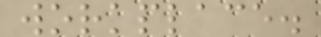workplace.
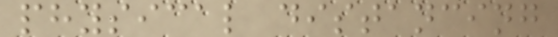physical distancing
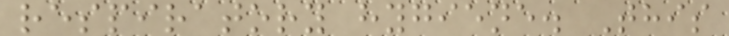respiratory hygiene. This
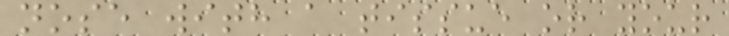nose with a tissue or your
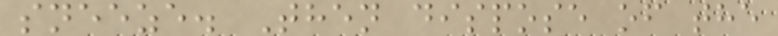sneeze. Then dispose of the
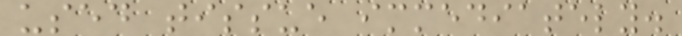used tissue immediately.
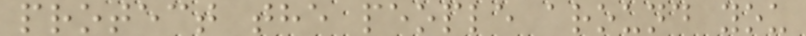protect the people around you
